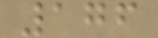176
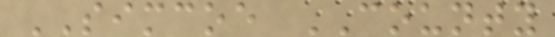SIMCOE COUNTY
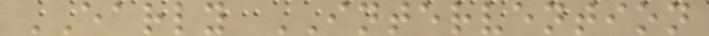EARLY INTERVENTION
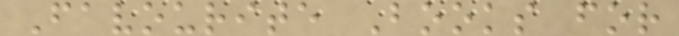Favourite Books for
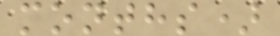months)
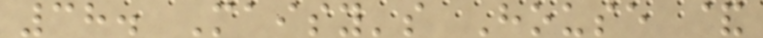38. Maisy's House &
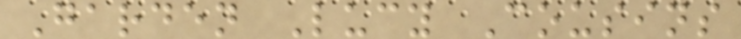Garden Lucy Cousins
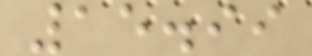15.99
